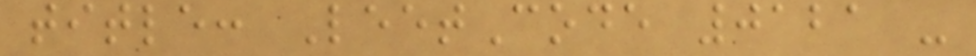title: LeetCode 0121 -
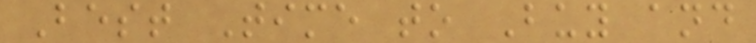Best Time to Buy and
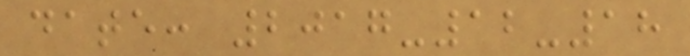date: 2017-12-18
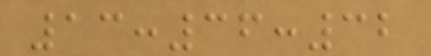13:36:32
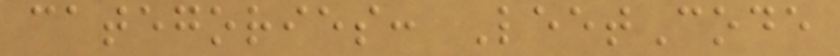categories: LeetCode
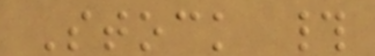Stock #
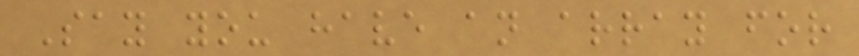Say you have an array for
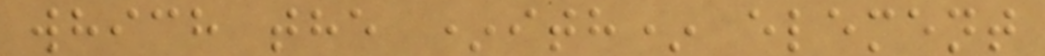which the *ith* element
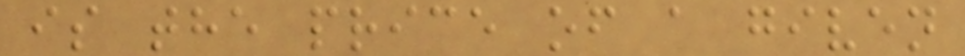is the price of a given
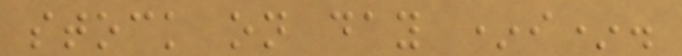stock on day *i*.
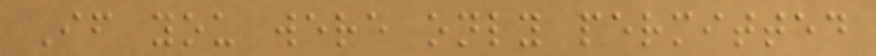If you were only permitted
